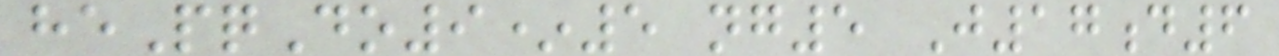hePqDo9*5 ng5 J17d6
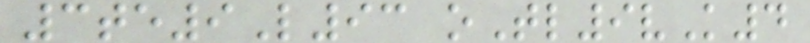3te9L93 oTl9vK4
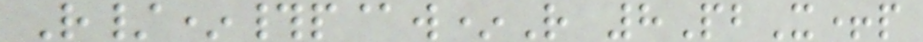R/*#p@w*R 8PbX+p
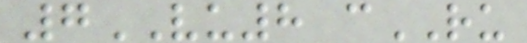7VU8 cRU
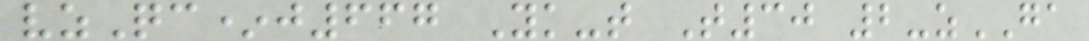vzQc*j667 Yk-t T30 2-zGA
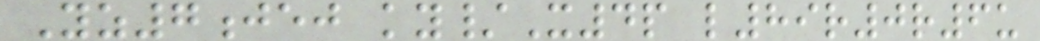Yz7jej ky/X4p l89r0r6u
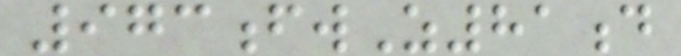973fwZ81d
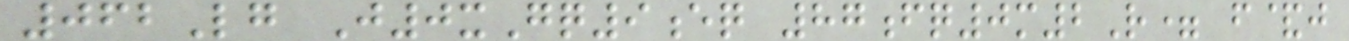062Lg J0xGq9eq 87fq0m2R= f&j
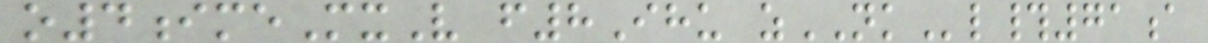o4imeMxV f8Ihu zNKl#71a
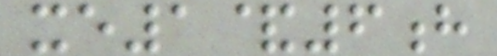xe1&6h
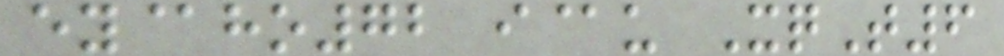ey@ho72 i@u XqT6
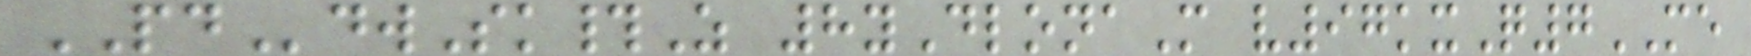PDdwSk#Z 8yDlonaM v97kxQ7ME
